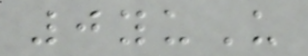0yuU
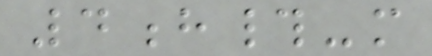4h#-m
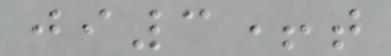ji3+t
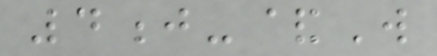4j-&W
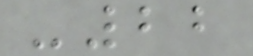-22
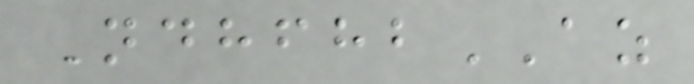NdhfhbAZ
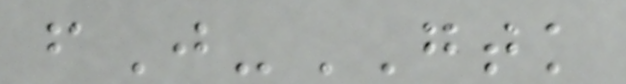fJ-GTK
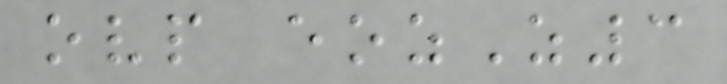ovp eozZ3
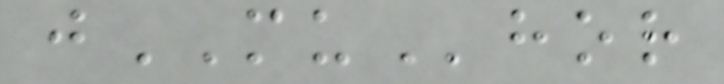jMUhor
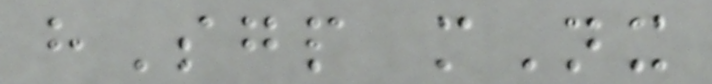hSgp mNx
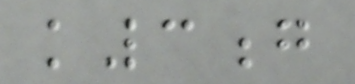k3g
